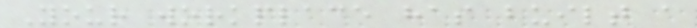Your workplace has built a
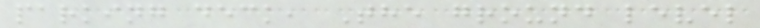parking deck, The ground level
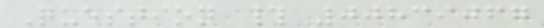Question # 00839067
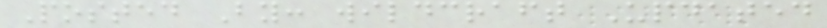Posted By: wildcraft Updated
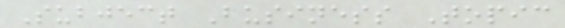Subject Business Topic
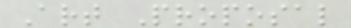Art Proposal
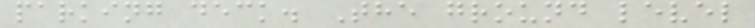parking deck. The ground level
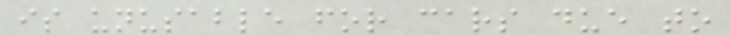is unusable for cars due to
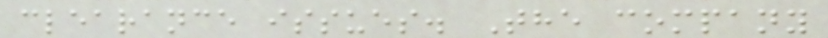clearance issues. The company
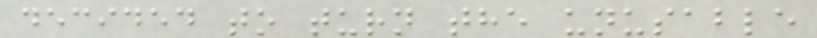decided to turn the unusable
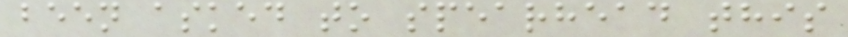been asked to spearhead this
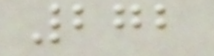272
